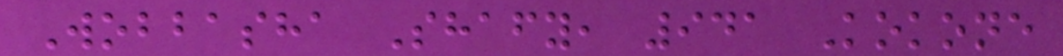Wobbasha Shafy, 941 Kokone
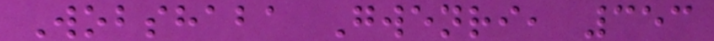Wobshaba Gwenri, 353
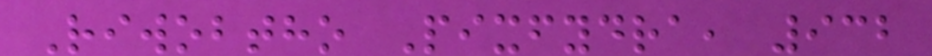Riwobtho Pixfydra, 932
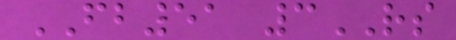FB51 3RS
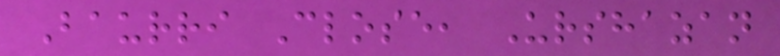Baurri Close, Urshazan
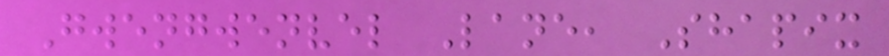Gwengwenvel Lane, Shapix
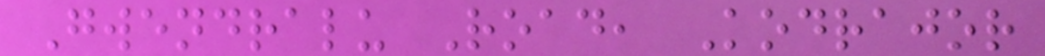Gwendralu Road, Kodrajor
